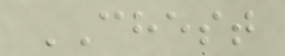CHEST
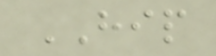HIP
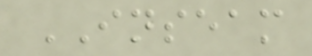INSEAM
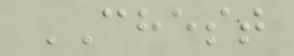CHEST
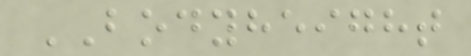BODYHEIGHT
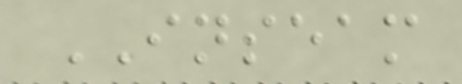INSEAM
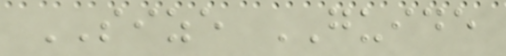SIZE GUIDE
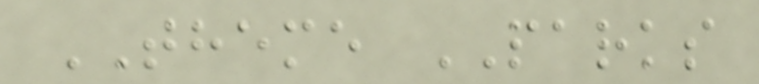THEME PARKS
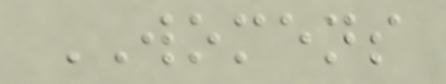WOMENS
